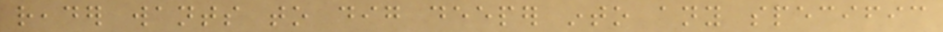reader wants to dig deeper into any specific
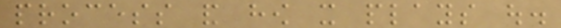process and how it plays out.
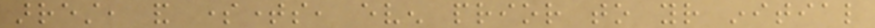arrest, and sometimes, even prior to your initial
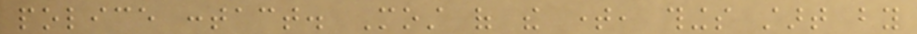police contact. Most of the time, things start by
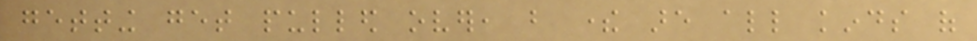getting get pulled over, but there are all kinds of
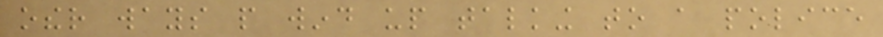other ways people wind up talking to a police
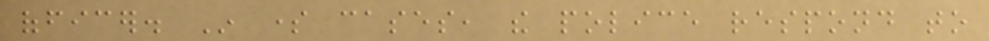officer. In some cases, the police respond to
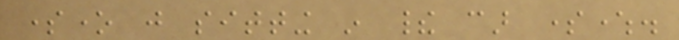someone just sitting in their car somewhere.
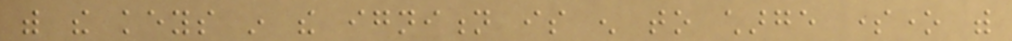with the keys in the ignition is enough to charge someone with
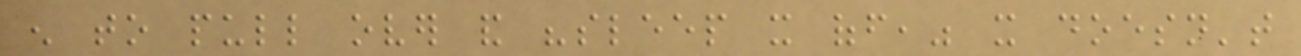enough to pull over and "sleep it off," it doesn't
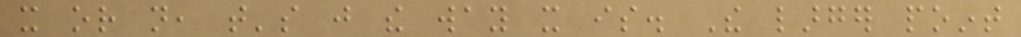it or not, that's just the way it is. The larger point
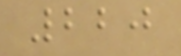220
